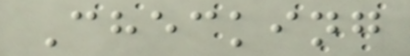Checking
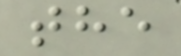the
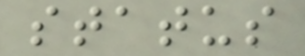status
